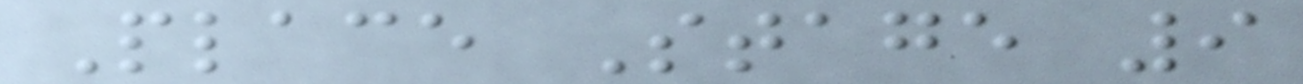Place Stage 9
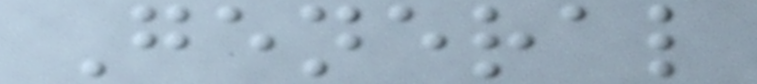General
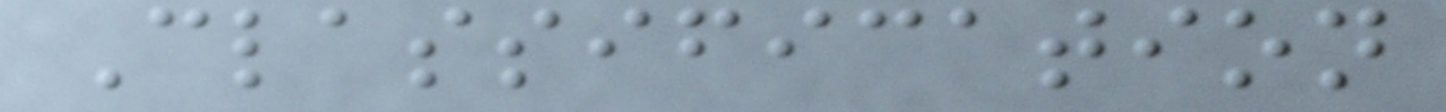Classification
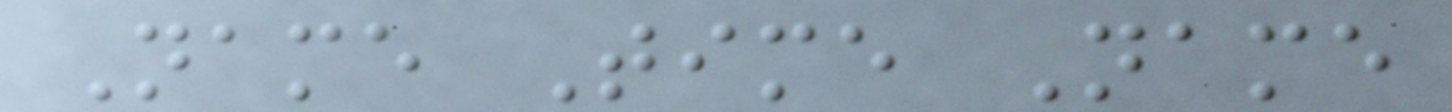Name Time Name
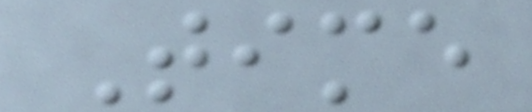Time
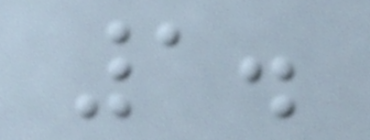1.
